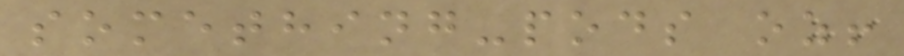something-pods oz!
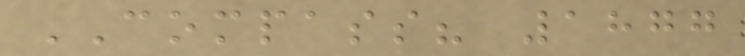COMPASS? 1877
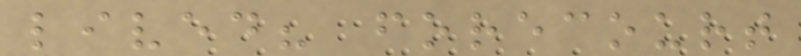lived? forecourt
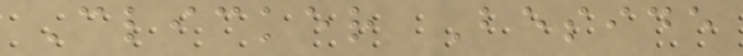Clicker Beside
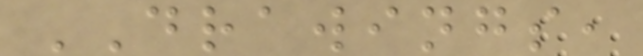DRAWINGS,
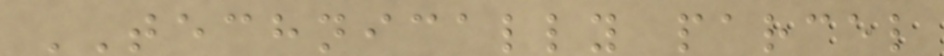TECHNICALLY parcel
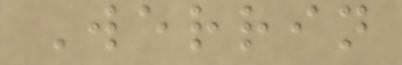Werrin
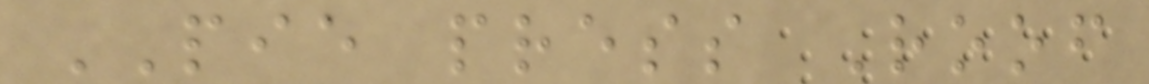PIE press Roof
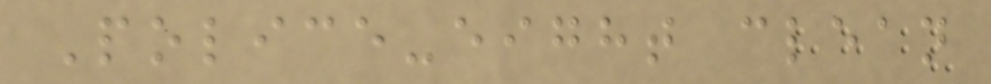Police-eight clean
